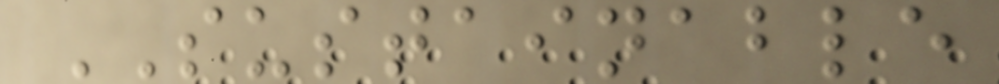SUSTAINABLE
